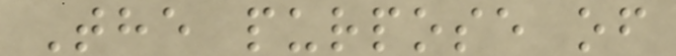The purpose of
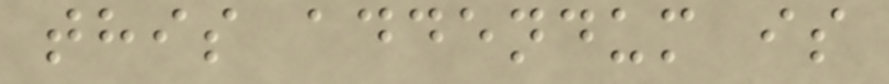this addendum is
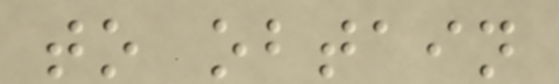to obtain
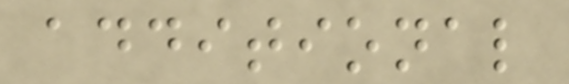additional
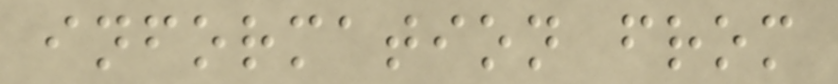information from
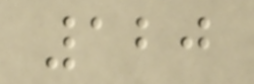120
